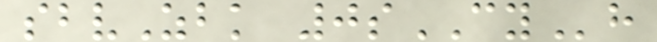sbvZbk 0sCYh
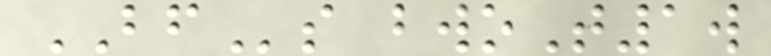BFs bwoT1w
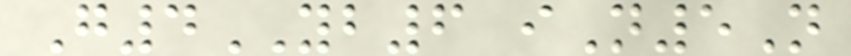G4YB6 iN5N
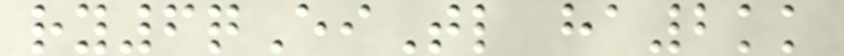ry6qEiTl ha2kk
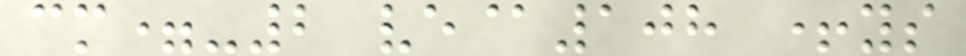cm=-2 ve@108 +ys
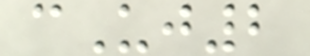cUj2
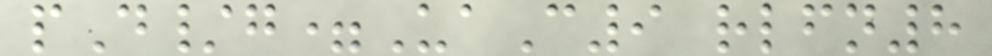pD/g=UaC9 rlfn8
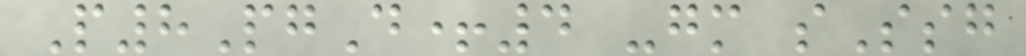P8PgD+4 -gm sSsg
